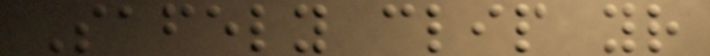Safely clip your
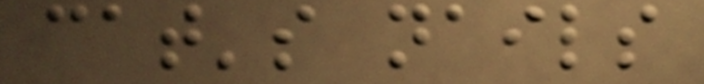cat's nails
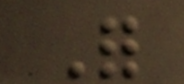For
